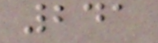241
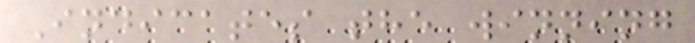Indicates the winning
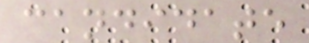candidate
